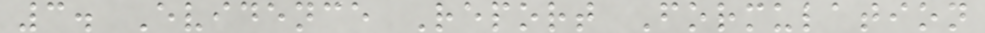3. Evidence Report Formulation
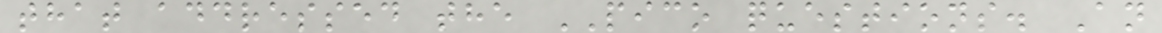that addressed the PICO questions. An
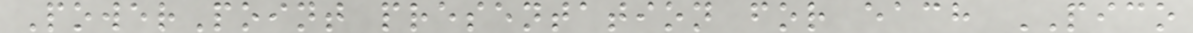PowerPoint presentation for each PICO
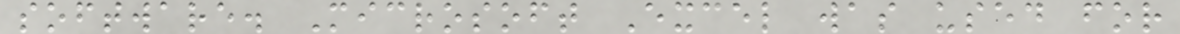software. Microsoft Excel was used for
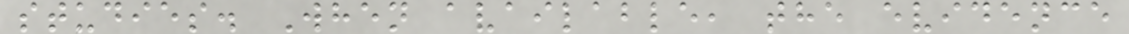studies. When available, the evidence
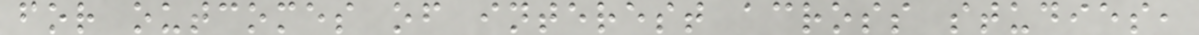for outcomes of interest across studies,
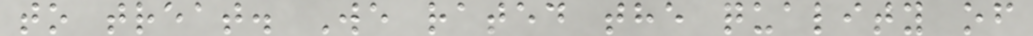to treat. We rated the quality of
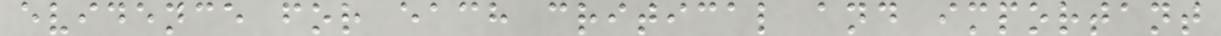evidence for each critical and important
